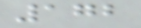172
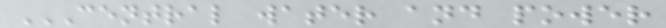CENTRAL WATER AND POWER
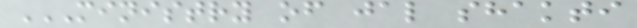MINISTRY OF JAL SHAKTI
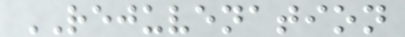REJUVENATION
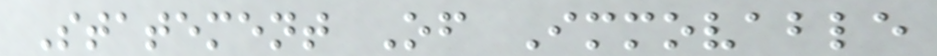Statement Of Immovable
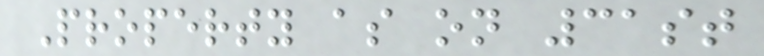Property as on 31st
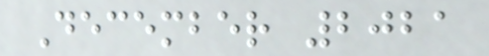December 2021
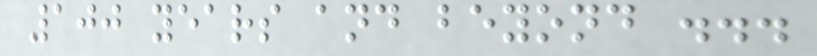100 years and beyond ...
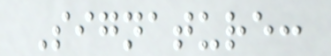Signature:
